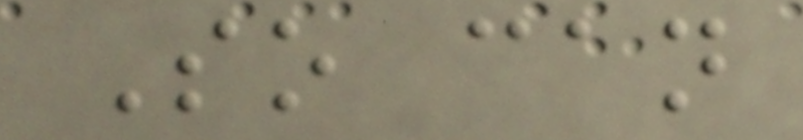So can
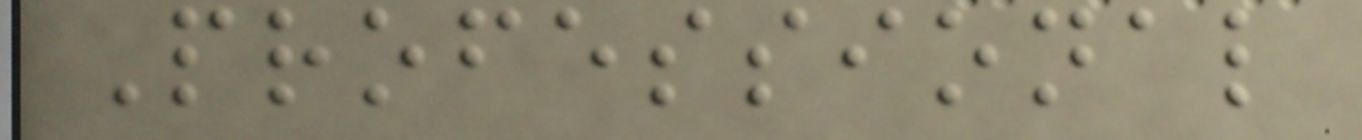Professional
